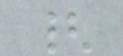{
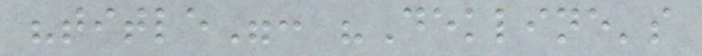"title": "Dekline's
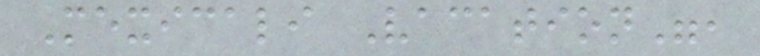Mexicali Vacation",
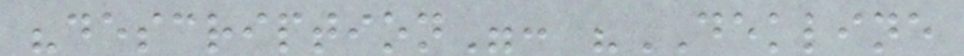"description": "DEKLINE
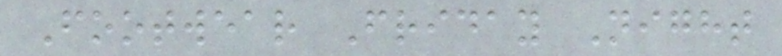Footwear Friday Night
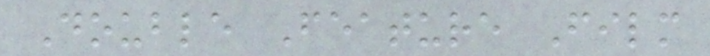Double Feature Film
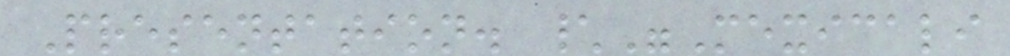Presentation. \"Mexicali
